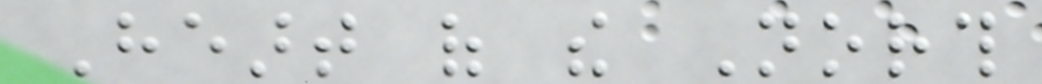Heart of the North
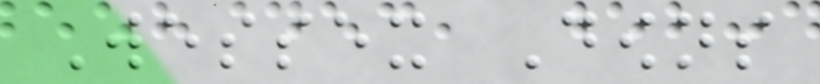Wessex Downs
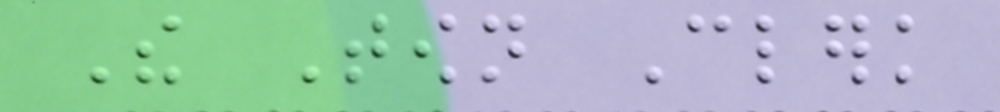The Town Clerk
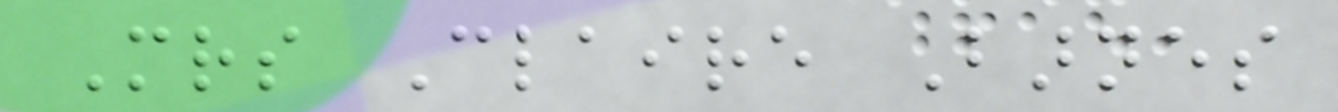Mrs Claire Barnes
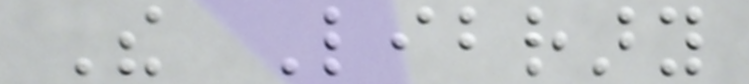The Library
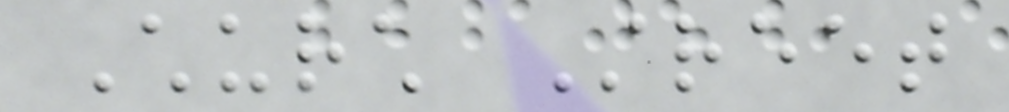Church Street
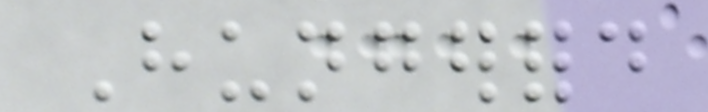Hungerford
